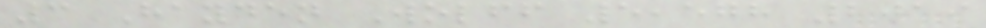3 Hayden Wolff 5,578 2019
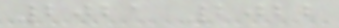2021 2022
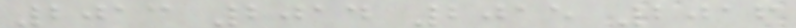2013 2014 2015 2016
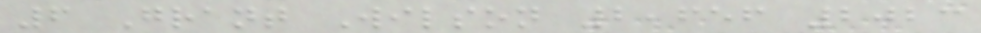6 Grant Wilson 2,656 2023
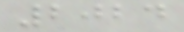2024
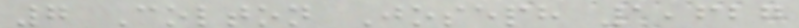7 Colton Joseph 1,627
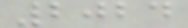2024
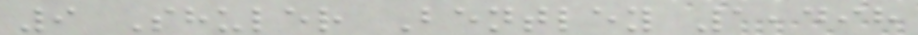9 Shuler Bentley 1,498
